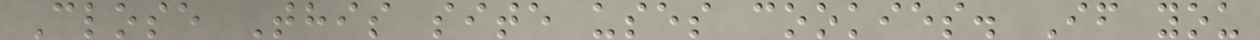Close This site uses cookies. If you
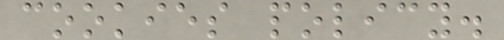cookies policy.
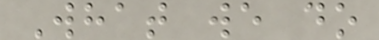What we do
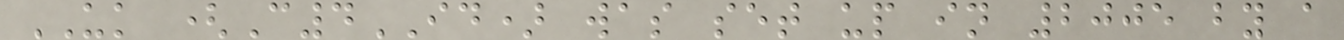UK (C4ID) was set up in 2005 by a
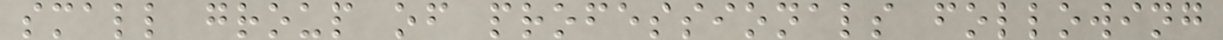small group of professionals following
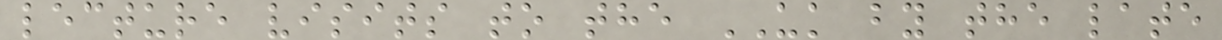lecture visits to the UK by the late
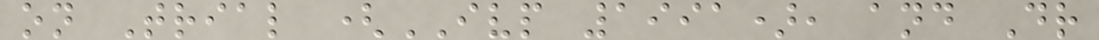on Trial (IVP 1991), and Dr
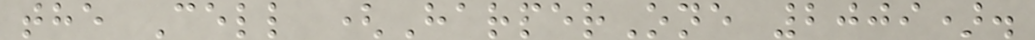the Cell (HarperOne 2009).
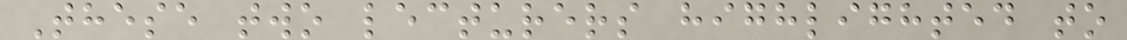These two lecturers highlighted to
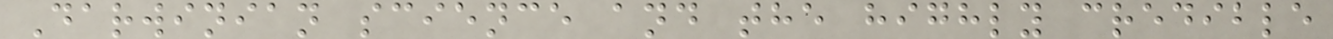Darwinian science and the highly credible
